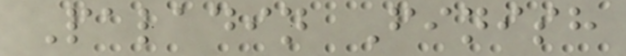Paladin Finish
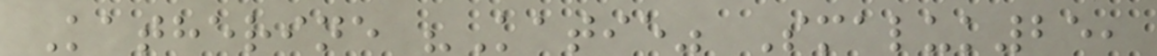Katherine "Katie" Smaluk25,
